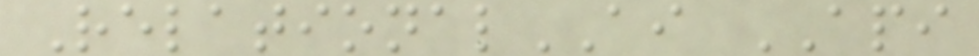RelationalAI API
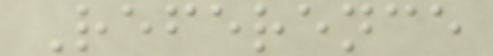Reference
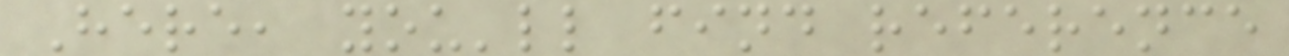Here, you'll find reference
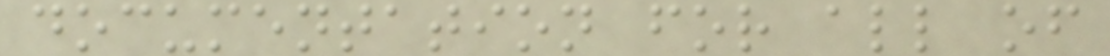documentation for all of
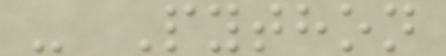- Python
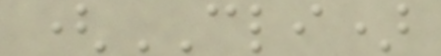(CLI)
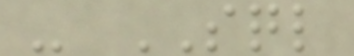- SQL
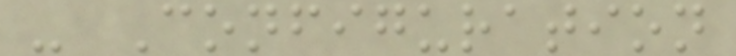- Configuration
